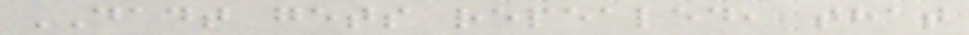DADT gets repealed, that
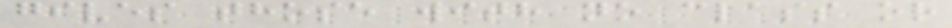gives those with no class or
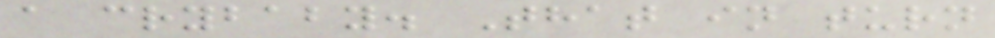a crybaby. That in turn
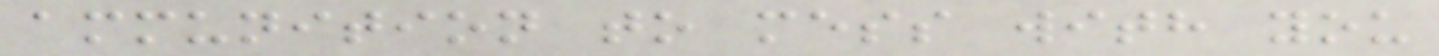ammunition to mess with you
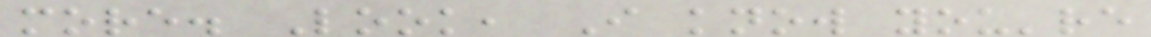more. Look, I know you're
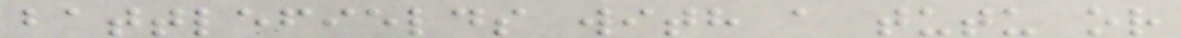battlefields with a tutu or
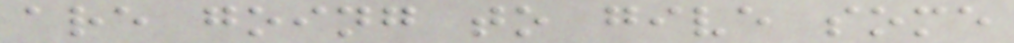are going to give some
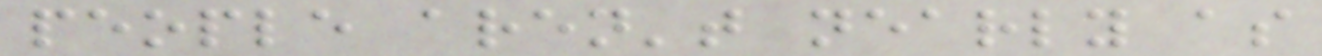people aren't nearly as
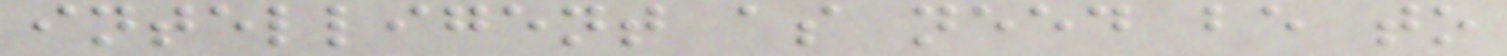intelligent as need be to
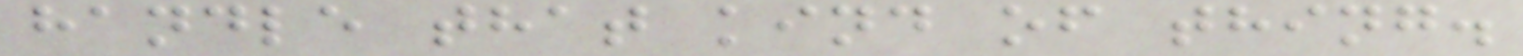handle that kind of thing.
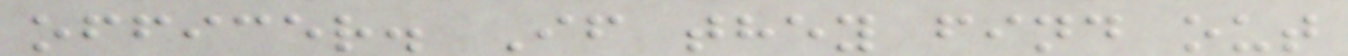officer. If they find out
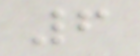6
